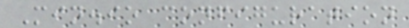Min.io configuration
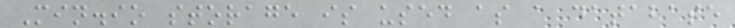Min.io storage is used as a database
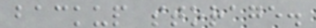backup storage.
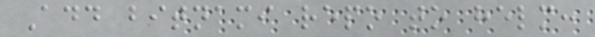Add bitnami repo to helm:
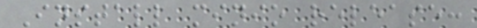Install minio release:
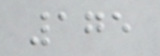175
